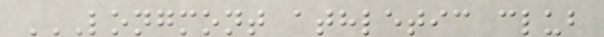LONGMONT ATHLETIC CLUB
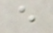e
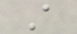A
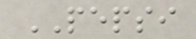PEPSI
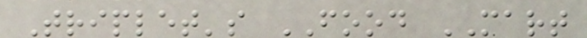Triplet's FOOD MART
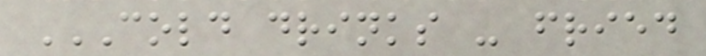COLD DRINKS - FRIED
